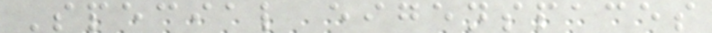Special eigenspaces
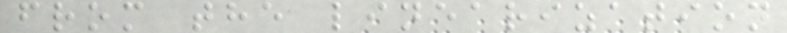from the linearization
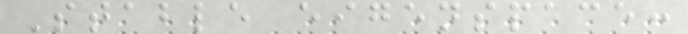Stable eigenspace:
